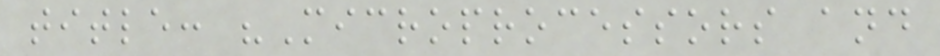title: "Microprocessors and
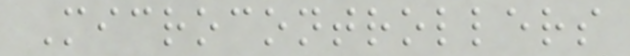Microcontrollers
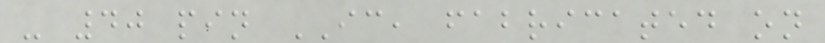- 40 pin IC, fabricated on
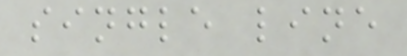single line
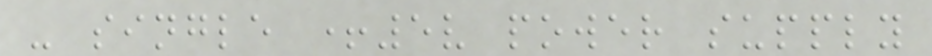- single +5v power supply
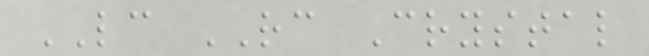LC RC Crystal
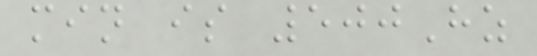min is 500Hz
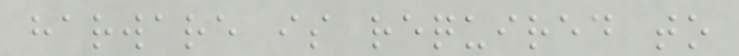harware is required to
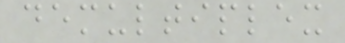demultiplex
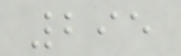295
